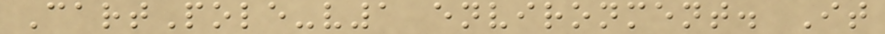CartPole-v1 environment. It
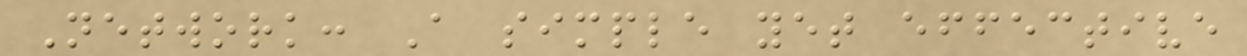Network: A simple yet effective
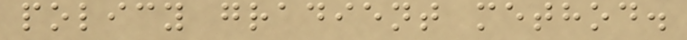policy gradient method.
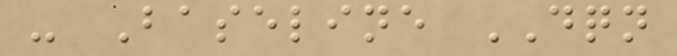- Baseline DQN
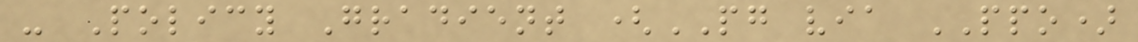- Policy Gradient (PG via PPO)
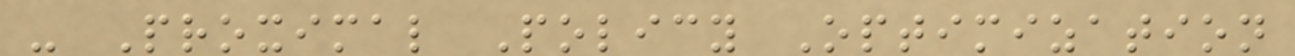- Proximal Policy Optimization
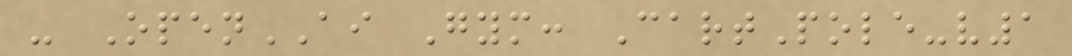- OpenAI Gym: CartPole-v1
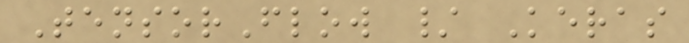TensorFlow / Keras
